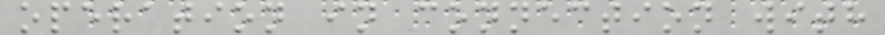operation in connection with
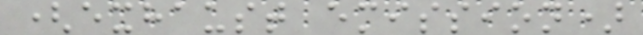(exhaust emission)
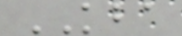KBA
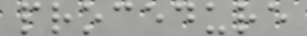procedure
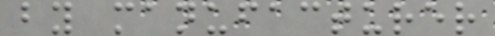by manufacturer
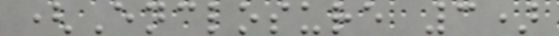(Enclosure 3)
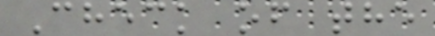Check of the
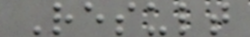Result
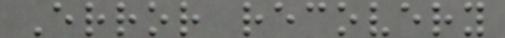Error recovery
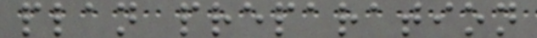plan preparation
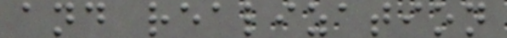and realization
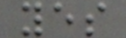yes
